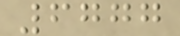6777
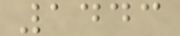1443
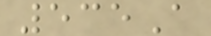535A
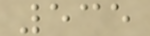535
